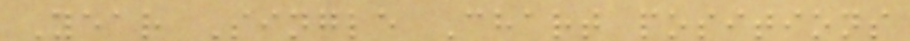Year Single Chart positions
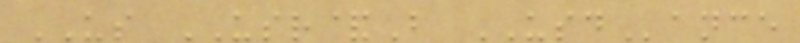US USR&B USDance
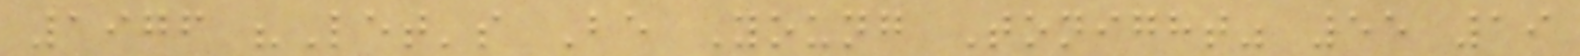1976 "Let's Be Young Tonight" 55 19
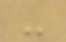-
